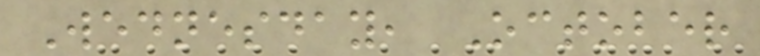Wednesday, October
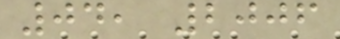04, 2006
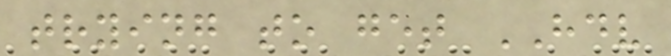trying to get HDV
